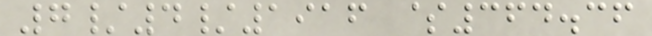7/4/1916 $364.36
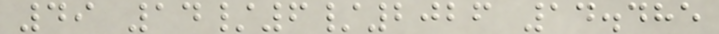49 14/6/2026 14.485
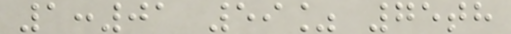1:01 59% 75th
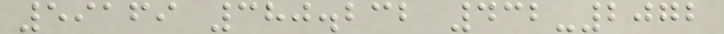59169 380.232 432-2072
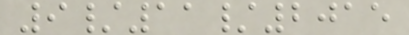9/11/2015
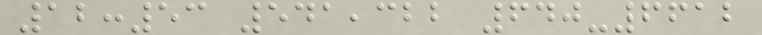12:53 541,322 640-6612
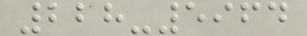228-5964
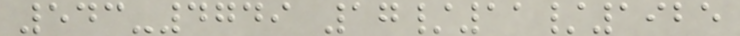543-4749 17/11/1925
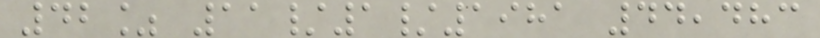42% 11/1/1981 44,483
